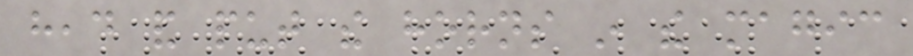head and put the horns in the magic
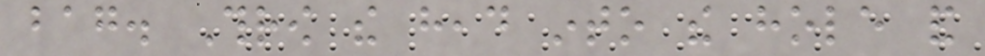bag. Throw the head into the hole and
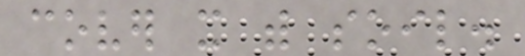cover it with soil.
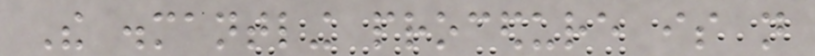The dismantling procedure is not
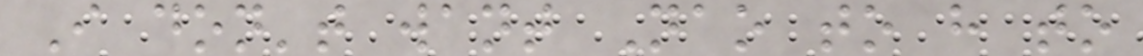I don't want Nao to have to
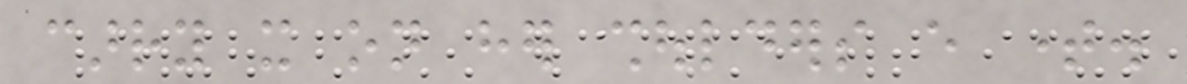carry it on her shoulders every time.
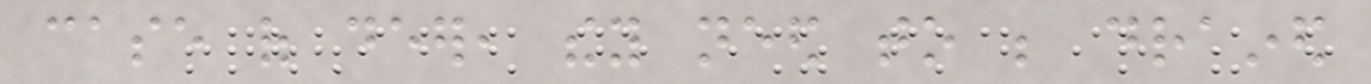case of deer, they need to be drained
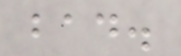bad.
